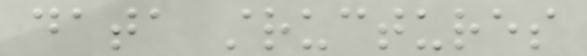data structures
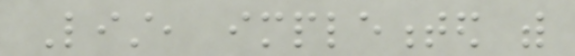List, implemented with
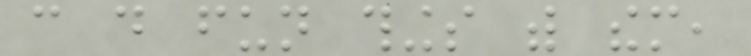can do fun things with them,
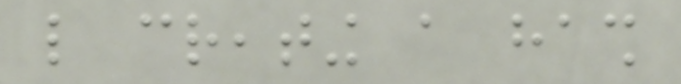like creating a hash
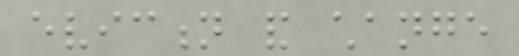eviction and change
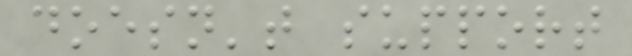doesn't support
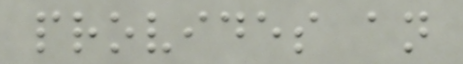provides an
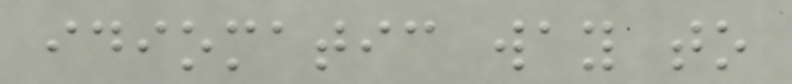idiomatic way to
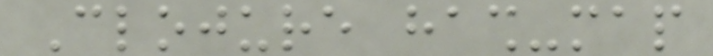Clojure hash-map
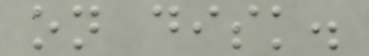on disk.
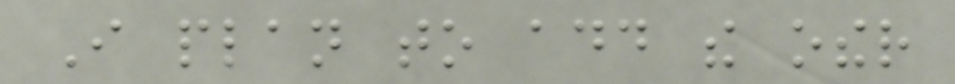I plan to add the other
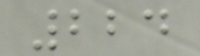224
